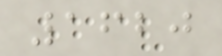1620
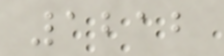1212
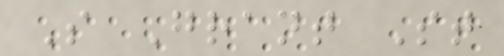S Grant St
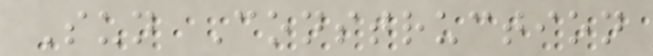Sun Construction
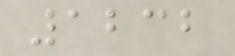1232
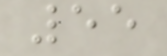55
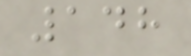148
